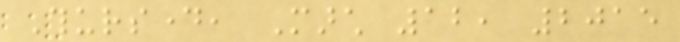Thursday, March 12, 2015
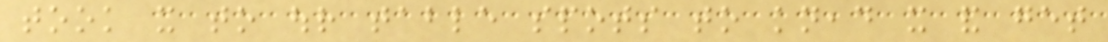took it to our table spots to knead it and get
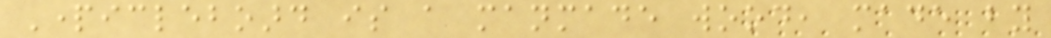Particleboard is a manmade wood, made by
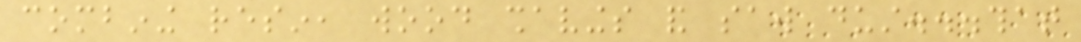combining resin, wood shavings and saw dust...that
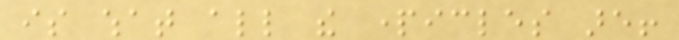is what all the particles are!
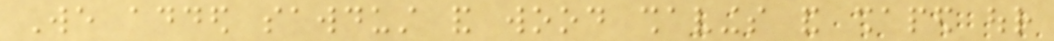We added sawdust and wood shavings and shaped our
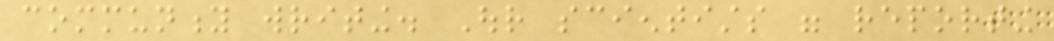community writing. Our scientists were reporting
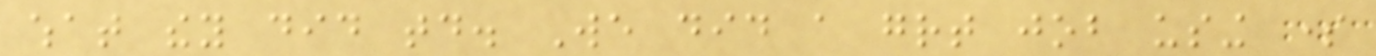what they did today. We did a great job using some
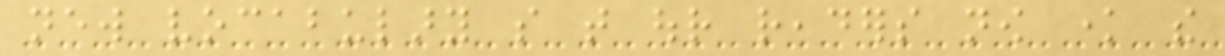new vocabulary so that our readers now know the
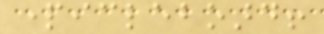particleboard!
